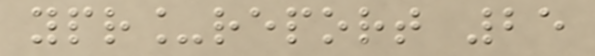ypr_report 25
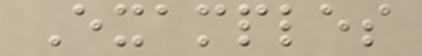Examples
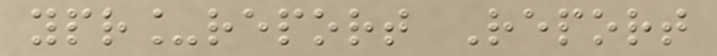ypr_report Report
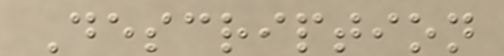Description
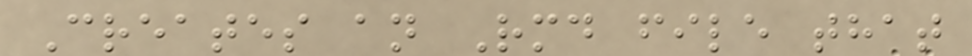Creates an Rmd file that
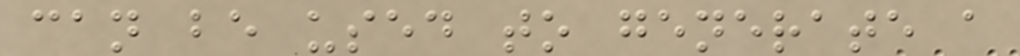can be used to generate a
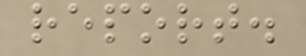report.
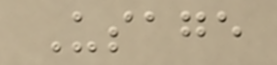Usage
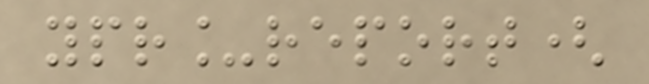ypr_report(
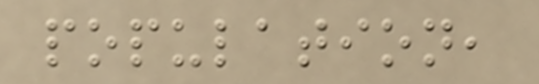population,
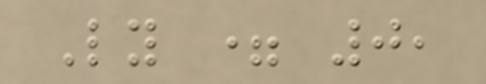Ly = 0,
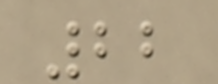22
